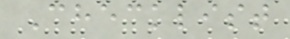Checklist
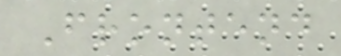Frontend
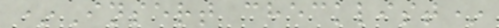*Insert checklist*
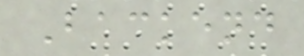Backend
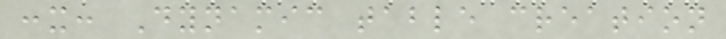:x: Dynamic table creation
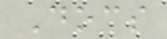Docs
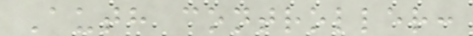Auth controller:
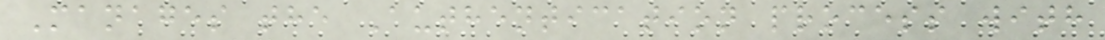Manages the Authentication process with
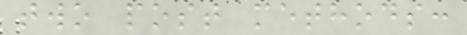two post methods:
